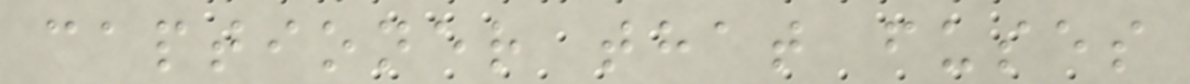captioner that fuses
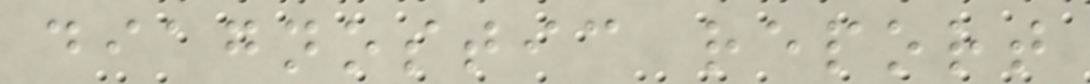diagnostic report
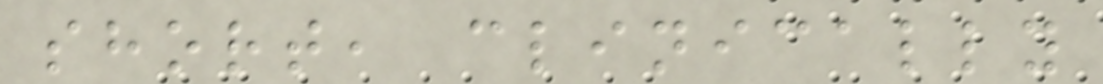short, clinically
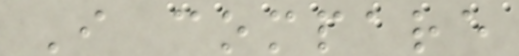I compare
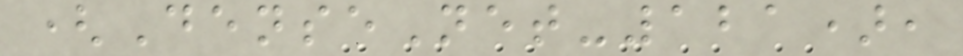(DenseNet-121),
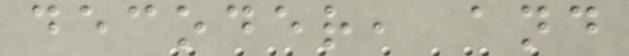decoder, and
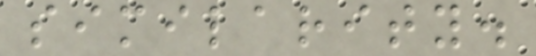similarity.
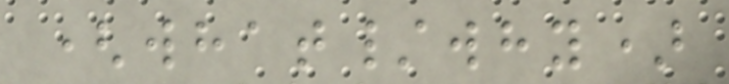(what/why)
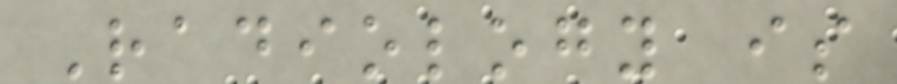Radiology is
